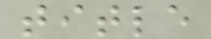title
